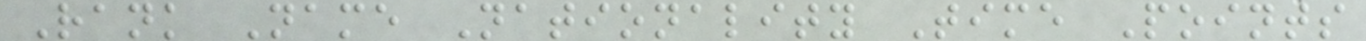Rank Name Nationality Time Points
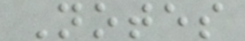Notes
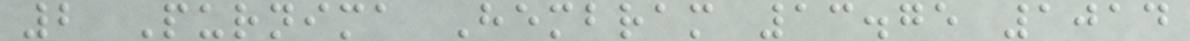2 Purnima Hembram 13.75 1014
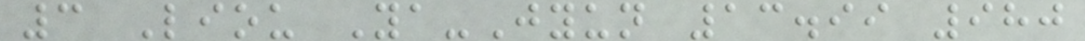3 Liou Ya-Jyun 13.99 980
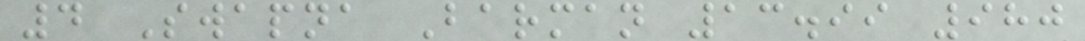4 Swapna Barman 13.99 980
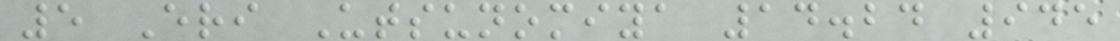5 Eri Utsunomiya 14.24 945
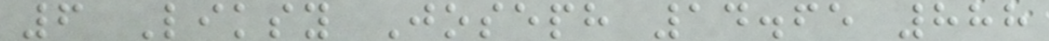6 Liksy Joseph 14.65 888
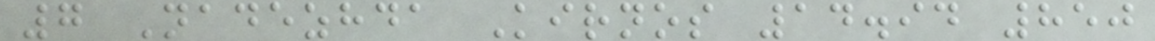7 Nadezhda Kirnos 14.94 850
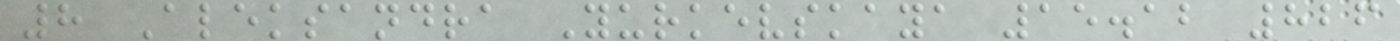8 Aleksandra Yurkevskaya 15.12 826
